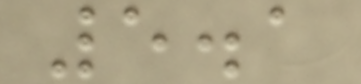5.1
